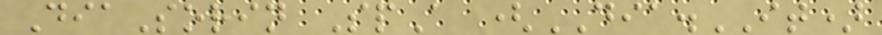DiaSorin SpA (DIA.IT)
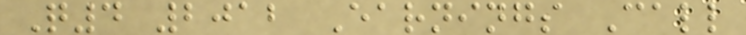Q4 2012 Earnings Call
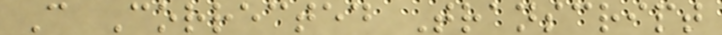C Corrected Transcript
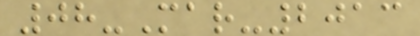08-Mar-2013
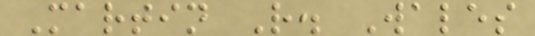Martin R. Wales
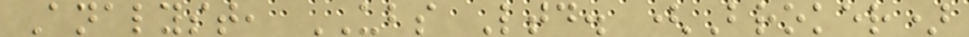Analyst, UBS Ltd. (Broker)
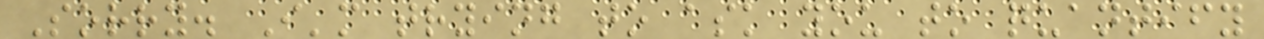Sorry. I'm trying to ask you to quantify
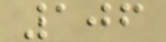106
